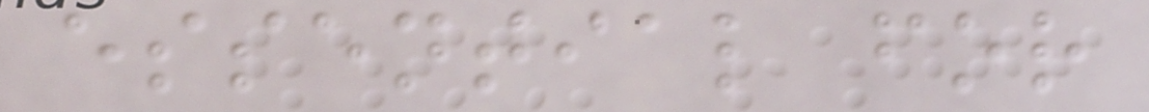essential for
